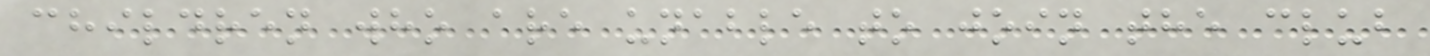children who are unable to join the club
